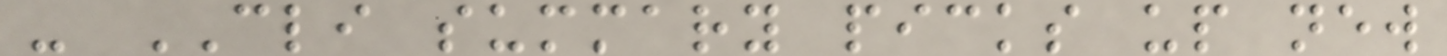- CLI summary picks up new
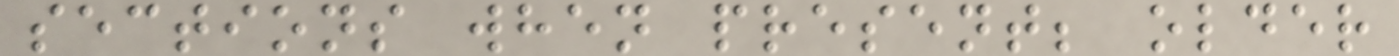sections when present; older
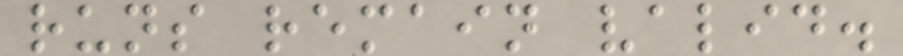runs remain valid.
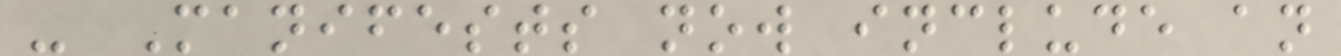- Manifests now include an
